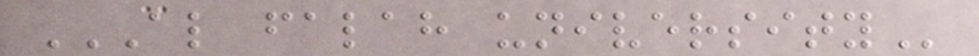AL FALAH UNIVERSITY
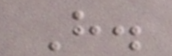H.
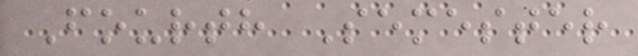Fourth Semester
